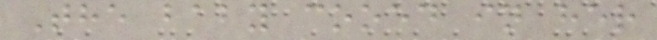The baby cooed in her
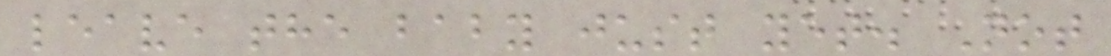leave the baby just yet. Not
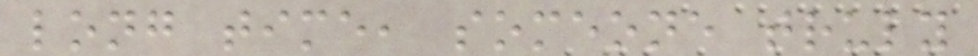long time, someone truly
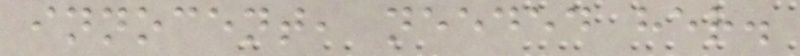innocent, needed her.
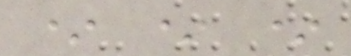* * *
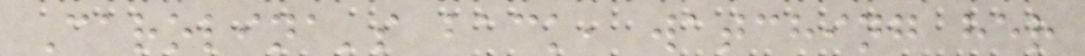Carolina's back, watching her
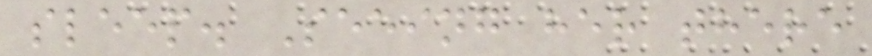sleep. Seeing her there
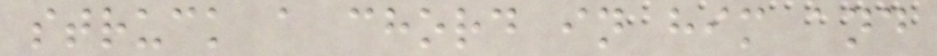struck a chord in him and
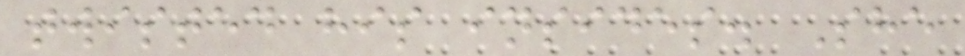twisted his insides. She
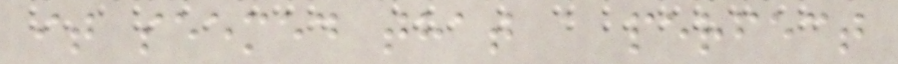it seemed that a perfect
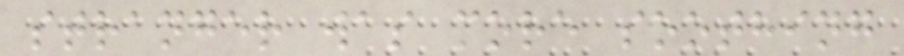stranger was more soothing
